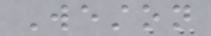Weston
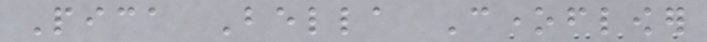Pica Bella Coneflower
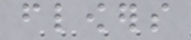flowers
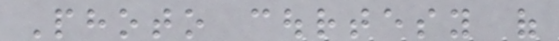Photo courtesy of
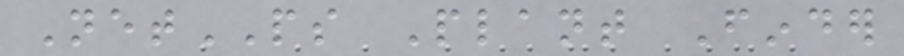NetPS Plant Finder
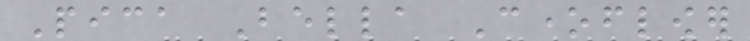Pica Bella Coneflower
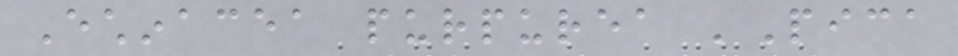Echinacea purpurea 'Pica
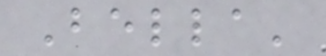Bella'
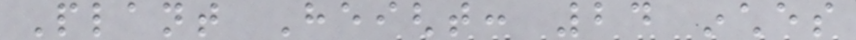Plant Height: 24 inches
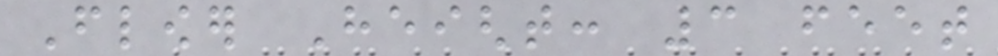Flower Height: 3 feet
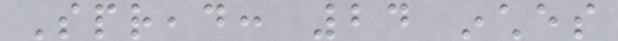Spread: 24 inches
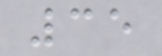35
